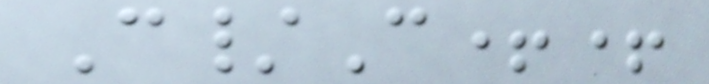C/C++
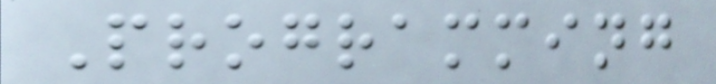Programming
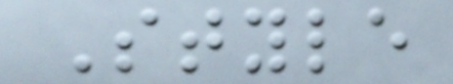Style
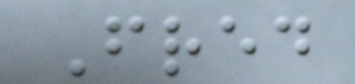Fred
